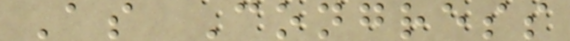As Congress
